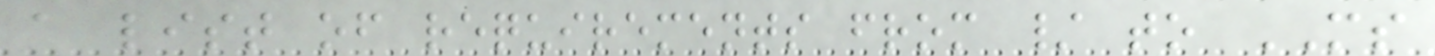a list of requirements from / to MS
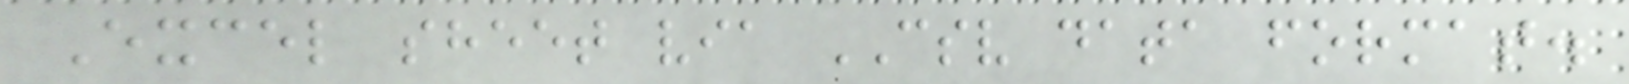Excel sheet via CSV data format.
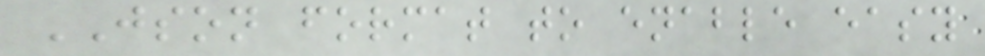JSON format to enable easy
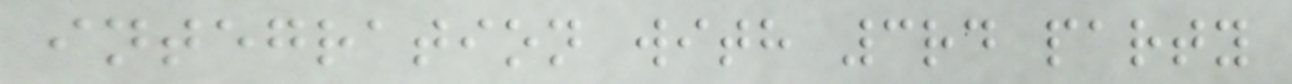integration with 3rd party
